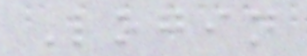Login
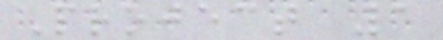Project 1
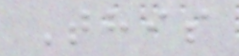This
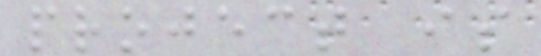project is
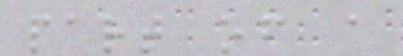part of a
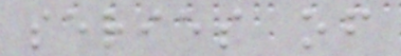series of
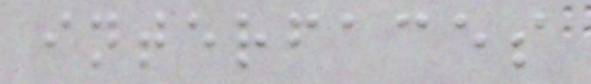interfaces
